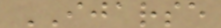IJARSE
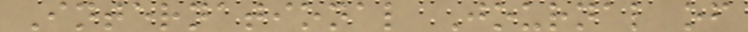International Journal of
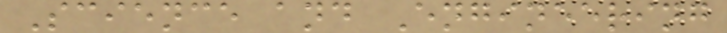Science and Engineering
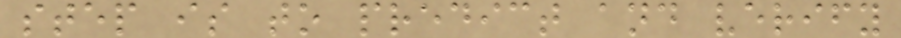step is to predict and verify
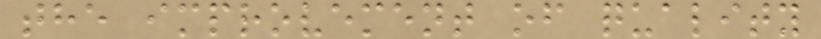the improvement of quality
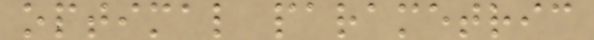optimal parametric
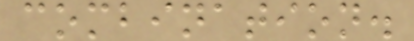combination.
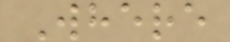Where
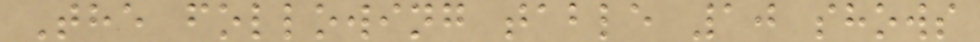The following table 10 shows
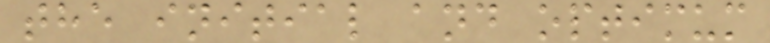the initial and optimum
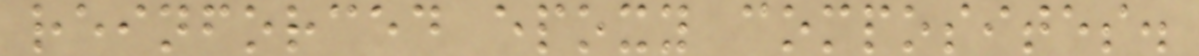reinforced epoxy composites.
